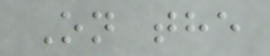On the
